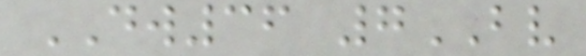DW36 7BV
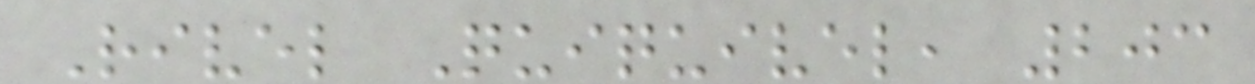Rivel Quiquivel, 203
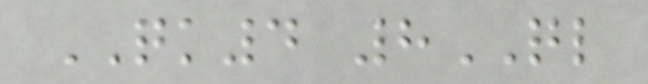QK4 8QL
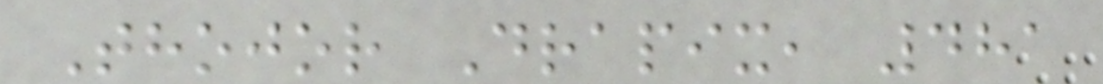Thojor Drapix, 481
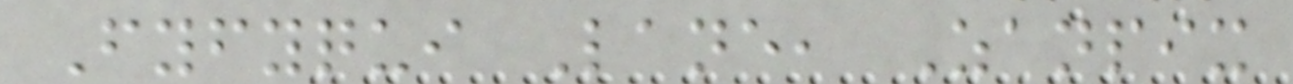Fyfyqui Lane, Zanpix
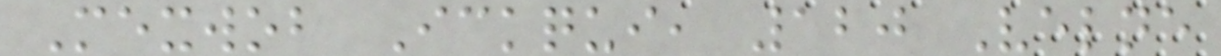Mexwob Ickqui, 120 Velne
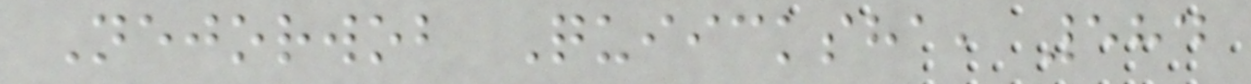Nejorwob Quiicksha, 584
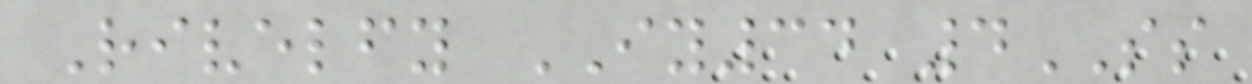Rivelfy IY34 4SS
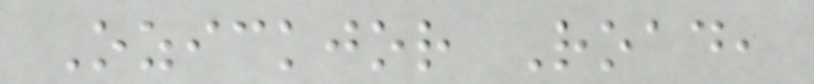Ozickjor Road,
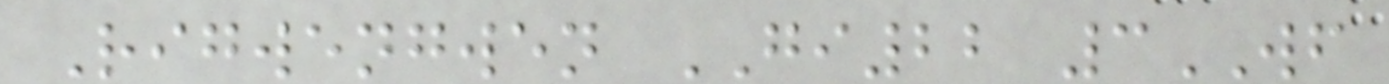Rigwengwen GI22 3WF
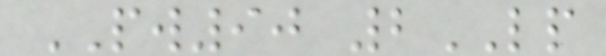PW90 2LP
